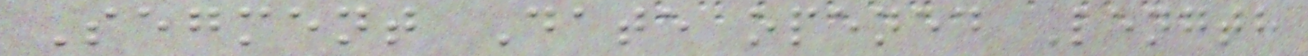Segment Date opened Length
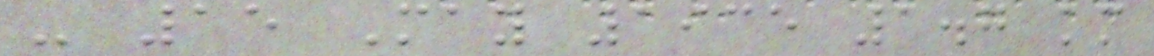- 15 May 1935 1.7 km
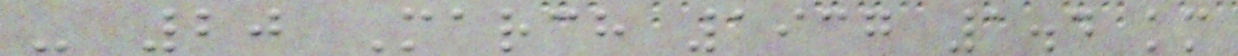- 20 March 1937 1.4 km
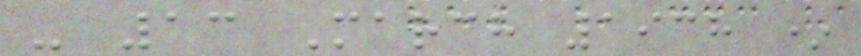- 13 March 1938 *
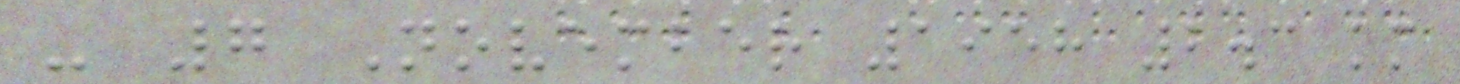- 7 November 1958 2.3 km
